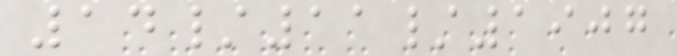14/11/1907
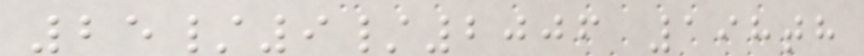25/9/2006 198th
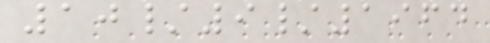10/9/1964
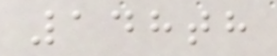148th
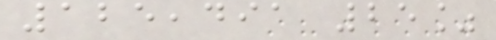125,491 25%
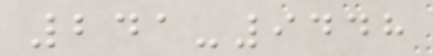241-9448
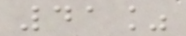41%
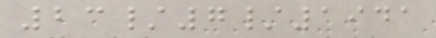23/7/1941
